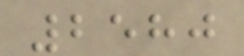2580
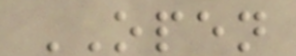OPEN
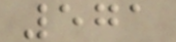571
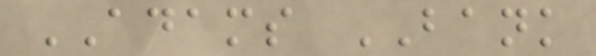ADAMS BANK
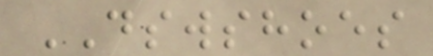DSWSHOES
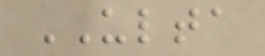ULTA
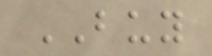BUY
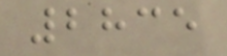2835
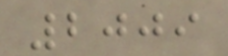2009
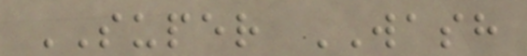SUPER WASH
